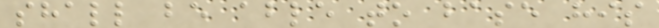shall be able to base his
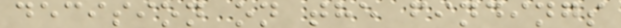decision on the findings
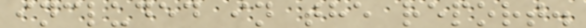included in the report.
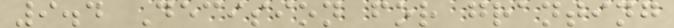9.4 Decision for granting
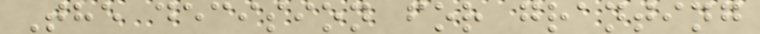The decision for granting
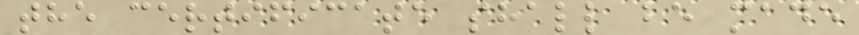the certificate shall be made
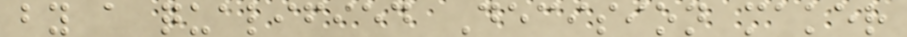by a qualified Decision maker
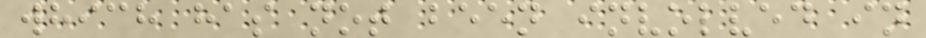which has not been involved in
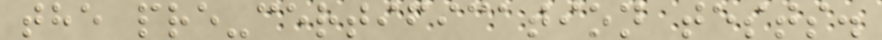the pre-certification tests.
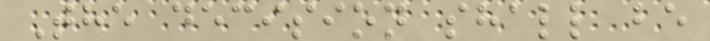The decision shall be
